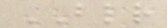BLR
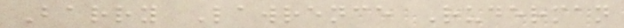Barry Lawrence Ruderman
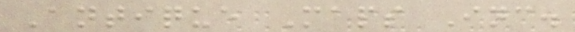Antique Maps Inc.
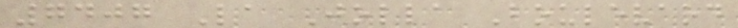7407 La Jolla Boulevard
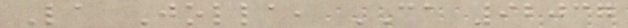La Jolla, CA 92037
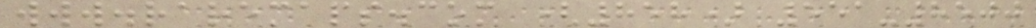www.raremaps.com (858) 551-8500
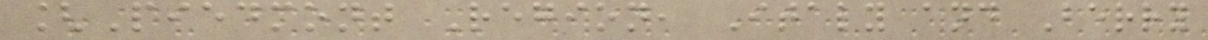[Piedmont Region, Italy and Berry
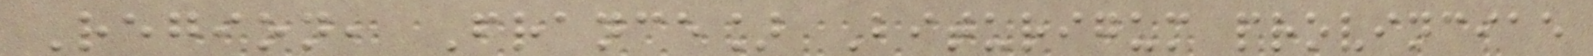Region, France] Biturigum provinciae
